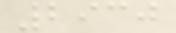2930
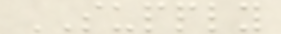SUPPLY
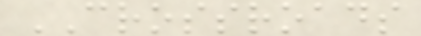CROSSROADS
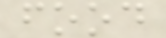food
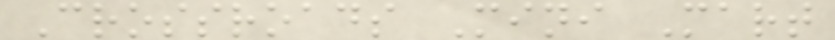Crossroads Mini Mart
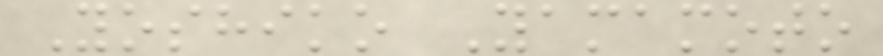Yoshiko Yamamoto
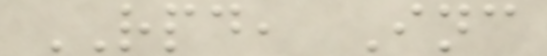RPD, Inc
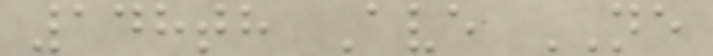148th Ave NE
